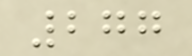277
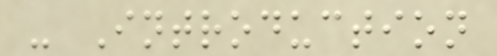- Introduction
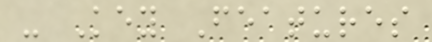- Key Features
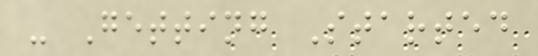- Getting Started
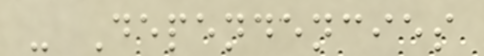- Dependencies
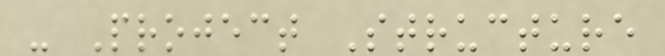- Project Structure
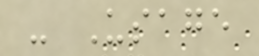- Usage
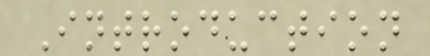Introduction
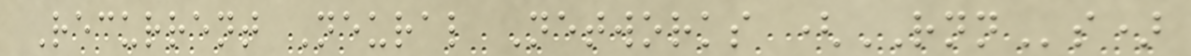Recurrent Neural Networks (RNNs)
